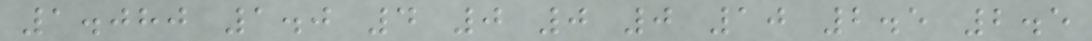1.080 1.0 4 0 0 0 10 2.5 2.5
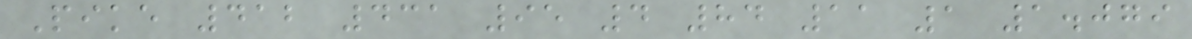Pike 412 431 95 4 84 11 1 1.079
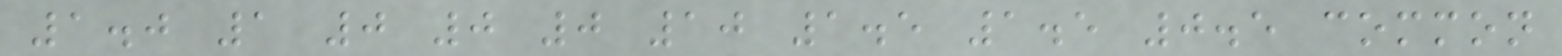1.0 1 0 0 0 10 1.5 1.5 0.5 common
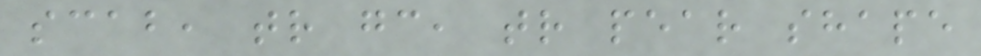scab, tr gc, tr pear shape
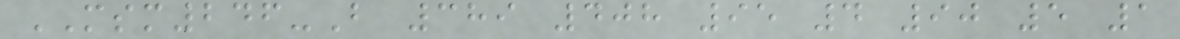MSM246-B 389 408 95 4 90 5 1
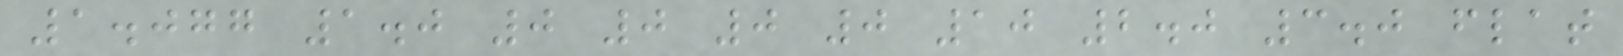1.077 1.0 0 0 0 0 10 2.0 3.0 flat
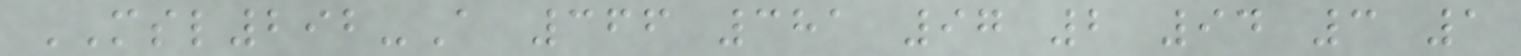MSL292-A 366 381 97 2 94 3 1
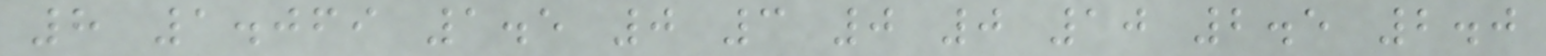8 1.069 1.5 0 3 0 0 10 2.5 2.0
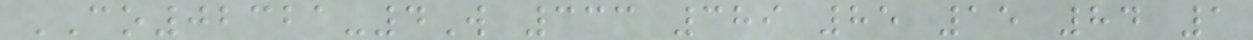CO02321-4W 333 389 85 15 84 1
